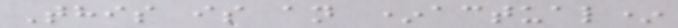This is an *actual*
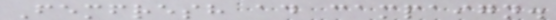Femfresh ad campaign.
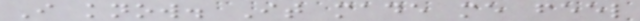I know. It made me feel
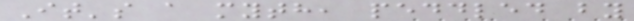It's a myth, peddled by
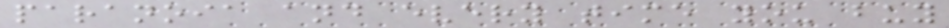paranoia and every time you buy
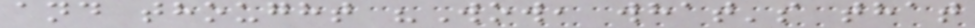and thought "Wow, what's that
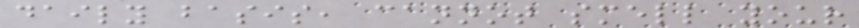daily basis, cannot smell your
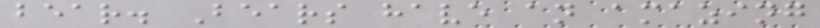bear. Bears have an amazing
